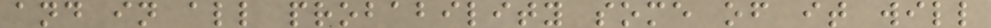and in all probability some of it will
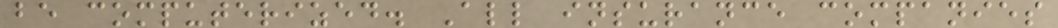be computerized. All insurance companies
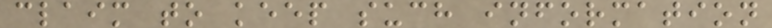claim to keep such information
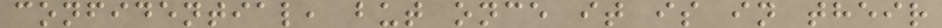confidential, but once it is in their
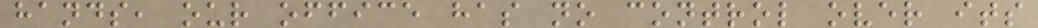hands, our office has no control over its
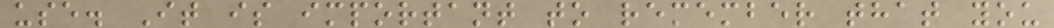use. It is important to remember that you
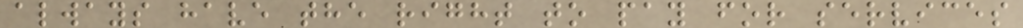always have the right to pay for services
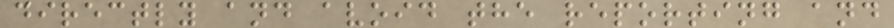directly and avoid the reporting and
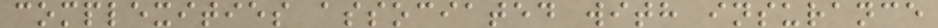complexities associated with insurance
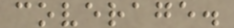coverage.
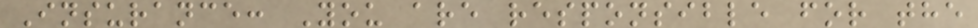Insurance: You are responsible for the
